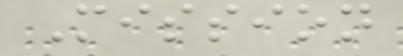Mission
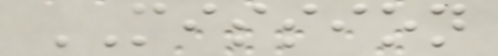MISSION
